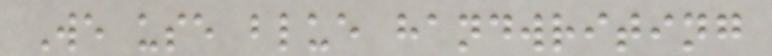We use blue handwriting
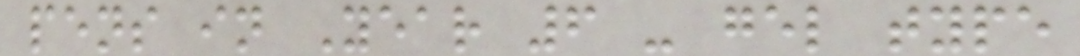pens in Year 6 - gel type
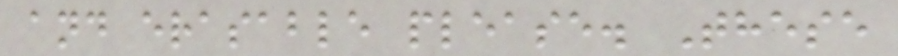and erasable please. These
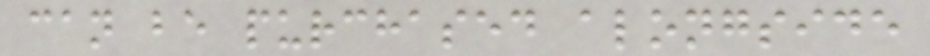can be purchased alongside
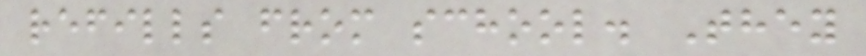refills from school. They
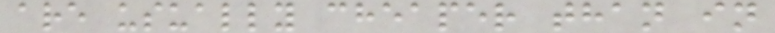are usually cheaper than in
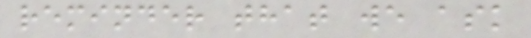reminder that we ask
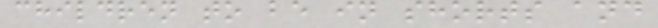children to be in shorts and
